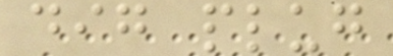dig plug
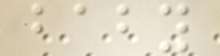baby
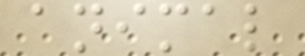animal
